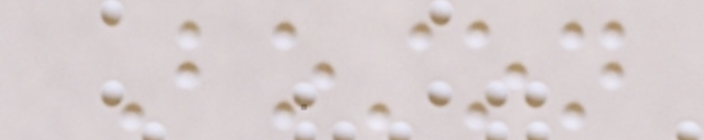Boston
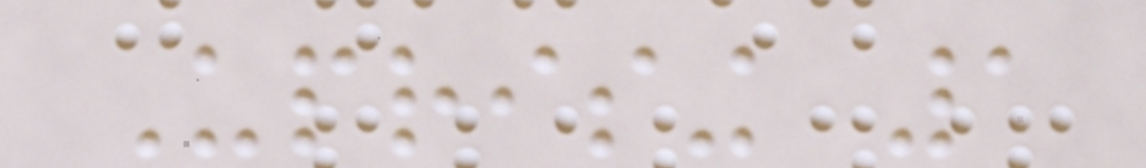Uprising 1
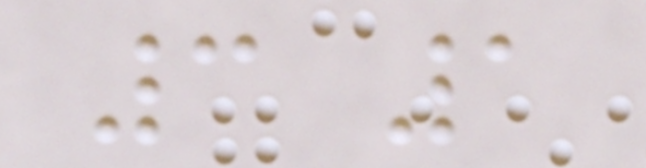3 1
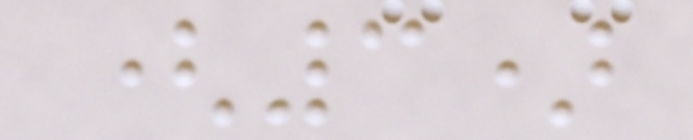(3)
